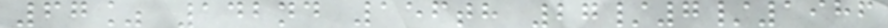67% 142nd 156th 27/7/1986
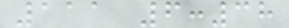111 6:38
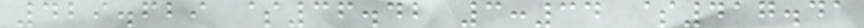429.629 $36.42 3:34 $417.41
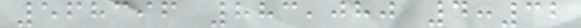568396 883,080 4:32
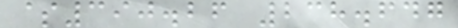$390.26 238.647
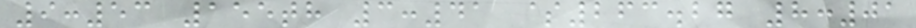9:53 155th 3:41 $263.27 8:01
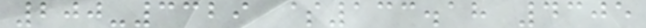200-3329 $133.18 4305
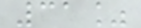31%
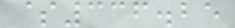$336.25
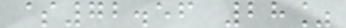$72.56 28%
